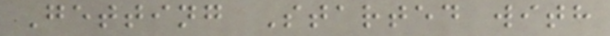Getting Started with
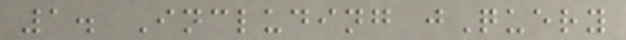1. Including jQuery
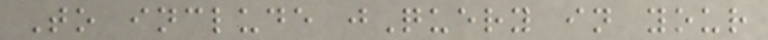To include jQuery in your
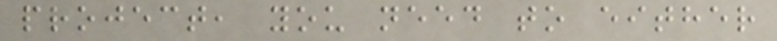project, you need to either
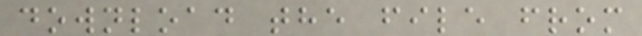download the file from
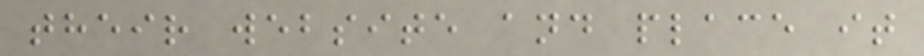their website and place it
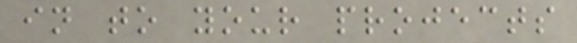in to your projects
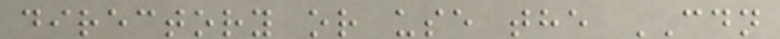directory or use the CDN
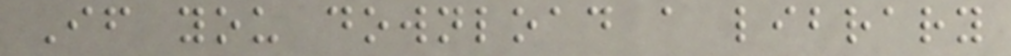If you download a library
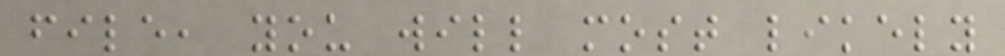file, you will most likely
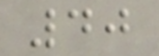40
